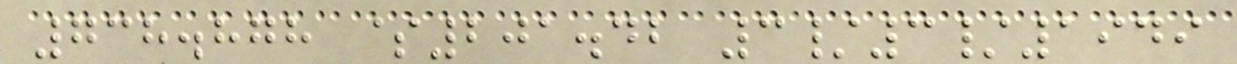738.878 $201.42 3/3/1949
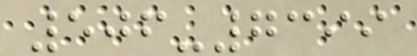506-7399
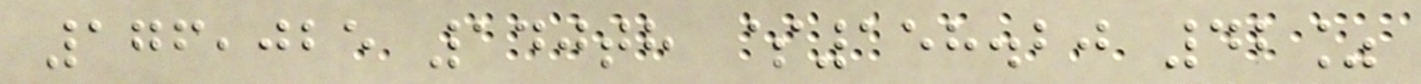176,025 140th $158.20 42%
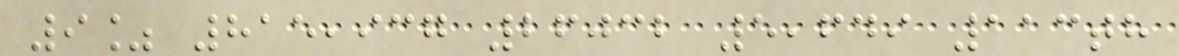9% 815,937 26032 5,649 113th
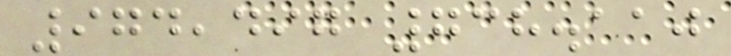974,497 738.110
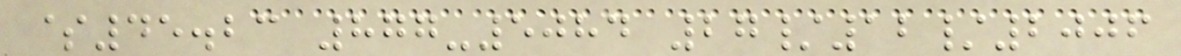$45.23 877-5084 27/12/2006
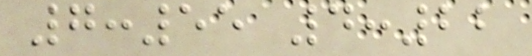7:55 4:22
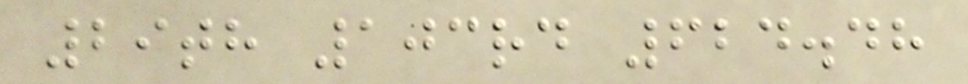29th 103rd 624.48
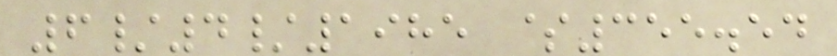6/4/1985 $355.54
